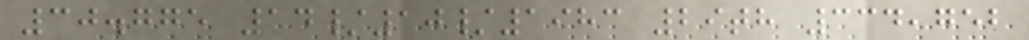30.775 14/10/1983 29th 334,752
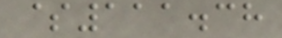$111.38
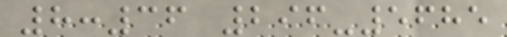8:36 296-5685
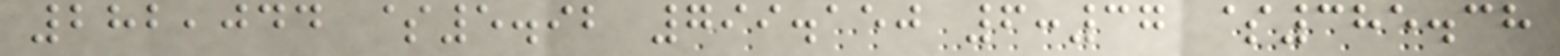282,044 $5.92 799.150 6:37 $385.38
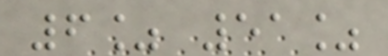6% 51%
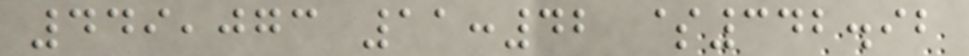449,073 11:42 $342.92
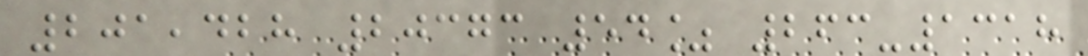201,428 20373 54% 263-1318
